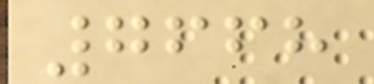7668
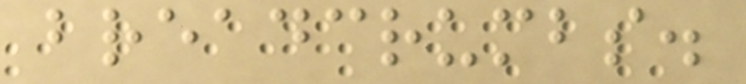breadcrumbs.
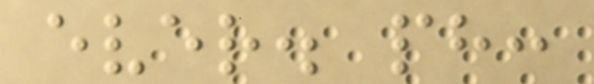ever. ph:
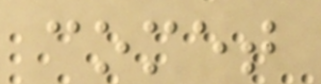comet
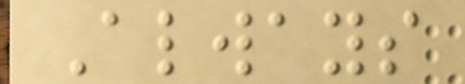Always
